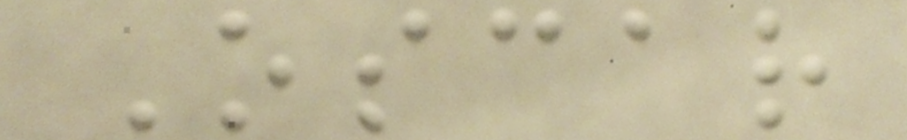Oscar
